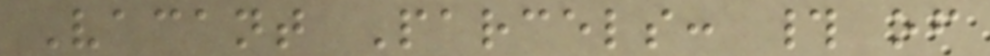Vacant Parcels: # of
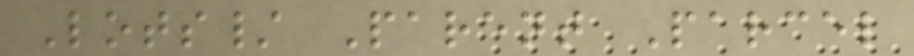Lots/ Parent Parcel
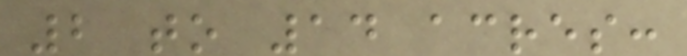2 to 14 acres:
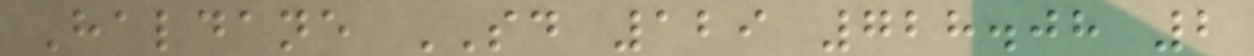Haldane SD 129 728.08 2
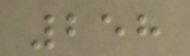258
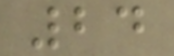24
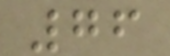76
